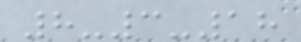8-3-18
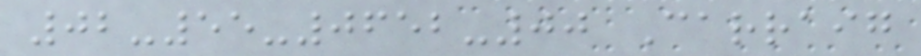02-55-0652-00 Carraig
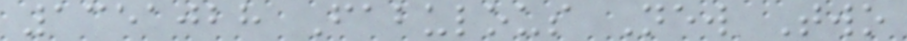1351028 Fabulous New Two
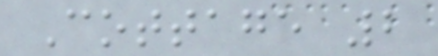Cottage 2
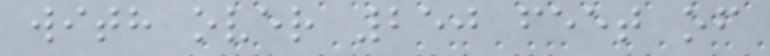with over 250 feet of
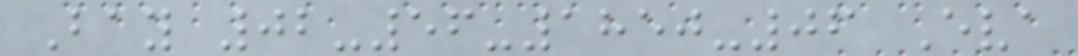Bay 02-56-1850-06 Eva
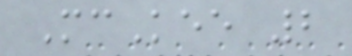McKee 2
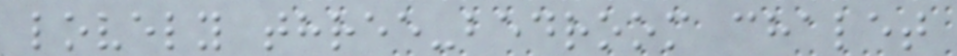lovely three-bedroom chalet
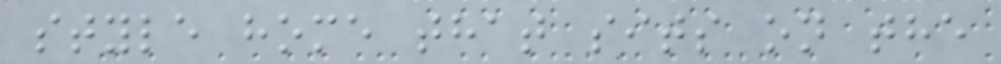style home that sits on the
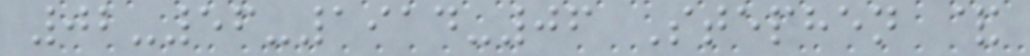02-56-1914-06 Stephen &
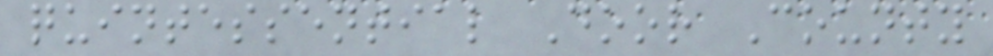quintessential Door County
